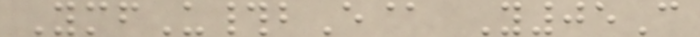YmfU#bE@ Y05C
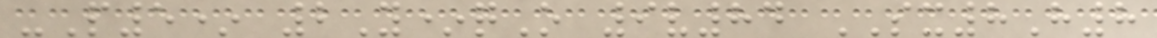-P5* 2Y*qO 9v84 SX8H8
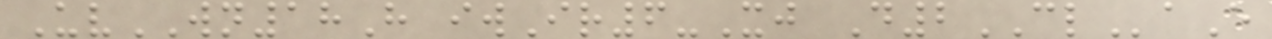UvWN18H iwIr6-Xj D2CLaE
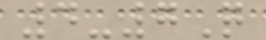4-7Q
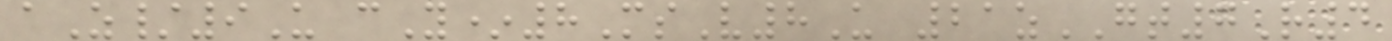aZ/9U cY*8MsV8U 21zGT7R4
